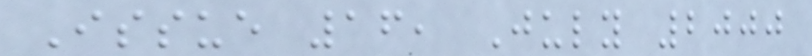Issue 16, July 2000
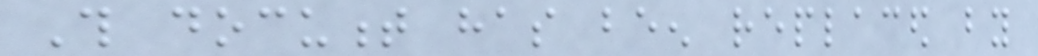This document has been replaced by
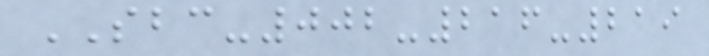SBC-002-216-219
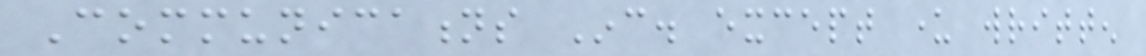Communications Inc. except under written
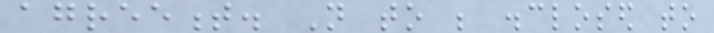agreement. Not to be disclosed to
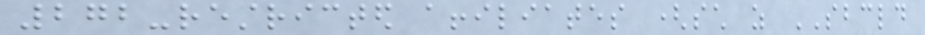272-restricted affiliates (such as SBCLD
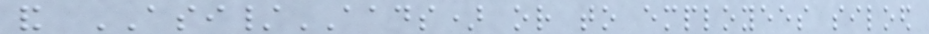and ASI/AADS) or to employees siloed
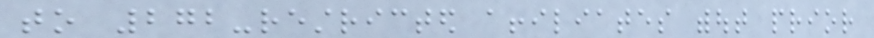to 272-restricted affiliates without prior
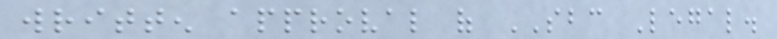written approval of SBC Legal.
